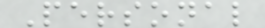Personal
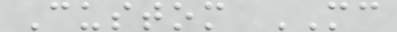Custom MC
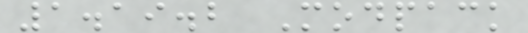1.19.2 Modpack
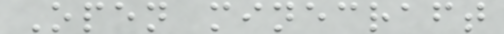Open minecraft
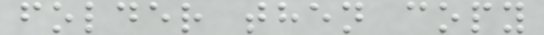folder then copy
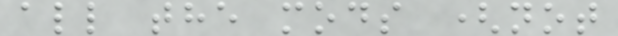all the mods (not
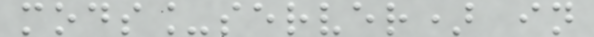mods_server) in
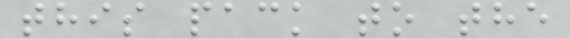this pack to the
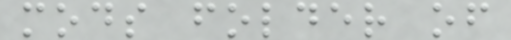mods folder of
